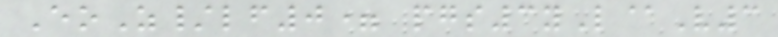EoZ/lf0= pgs3yL@V3
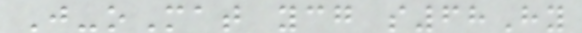J-oMat ycg s68Hy
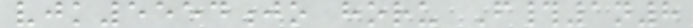vjk5554jo horu F#1n8
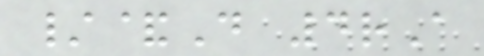/&D 4rA
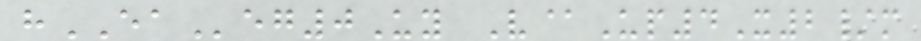hEAeg0Uy V@Up4X2/m
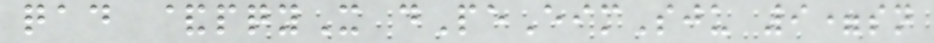qad &pqyX dPeEimSju 9=sn
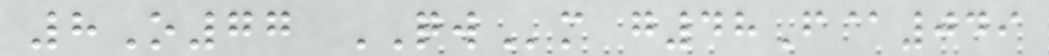8O77 QWm g48F@049
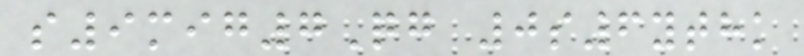s9mig7Qg 0s6ythk
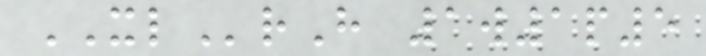XLrH 1w1p5
